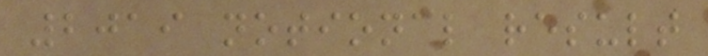2019 notional result
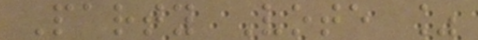Party Vote %
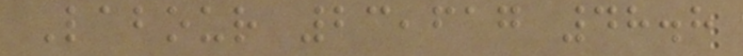Labour 23,617 48.8
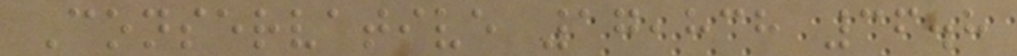Conservative 17,838 36.8
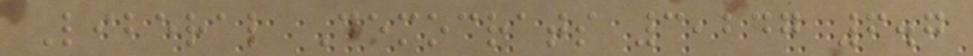Liberal Democrats 3,247 6.7
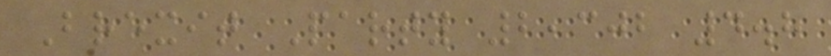Brexit Party 2,302 4.8
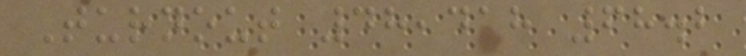Turnout 48,418 68.2
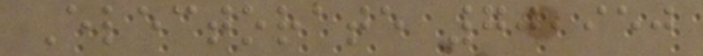Electorate 70,950
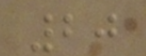20
